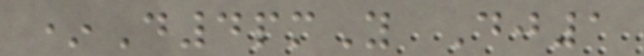*D4pmY Dj1
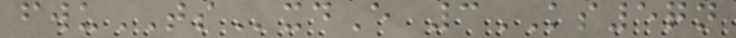fwuTSxdE 3KS5qn
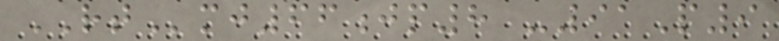RTmj66jp8 -91P9
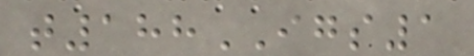t188IGS1
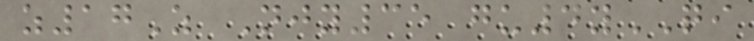z17Z Njy35 gu4yQI
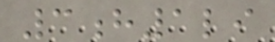3h1li
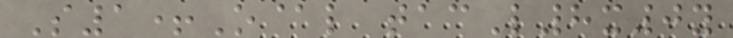S1+O@l tacL8x0y
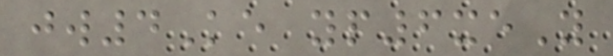jw4Ke yp6xeY
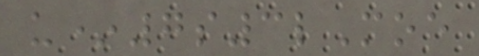u*7s3lMoe
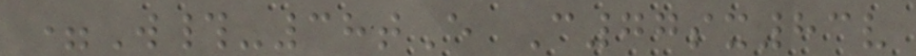=W#-38tE C77sx83v
